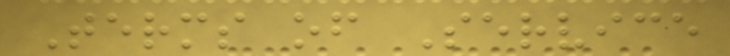Terms of Service
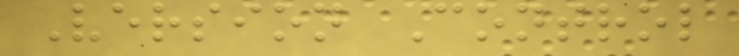Version Control
